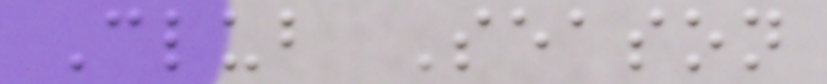Club Season
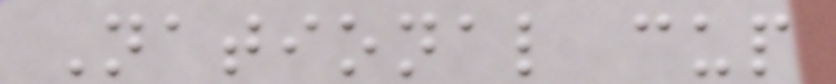National cup
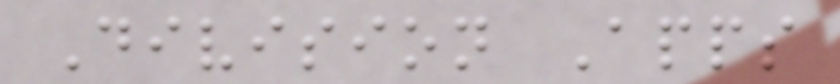Division Apps
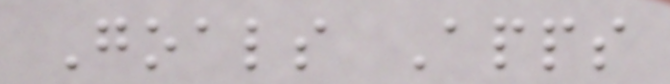Goals Apps
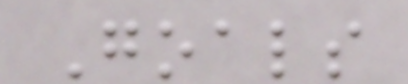Goals
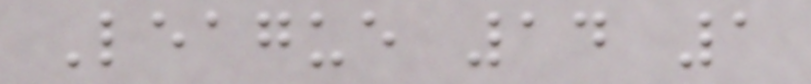League 14 1
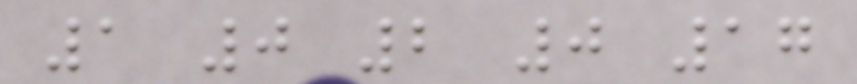1 0 2 0 17
